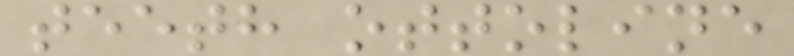teeth ottoline
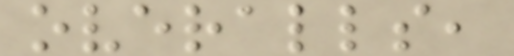overalls,
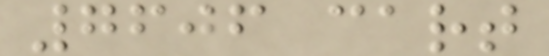7606 cart
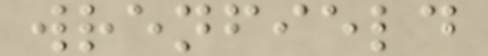wrenfield
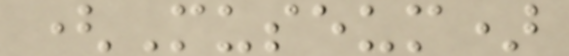(Museum)
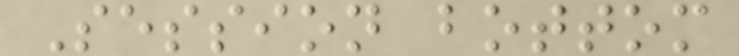Session bottom
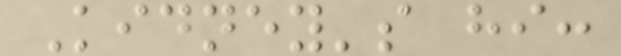Kidney's hi:
